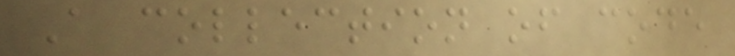A collection of code
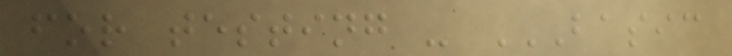for testing - BASIC
